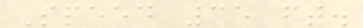Speed 35 ft.
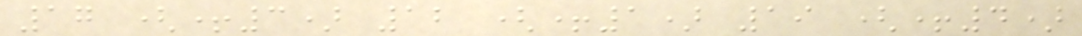17 (+3) 12 (+1) 19 (+4)
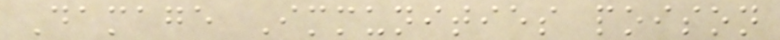Damage Immunities poison
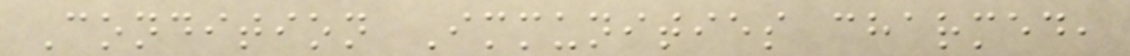Condition Immunities charmed,
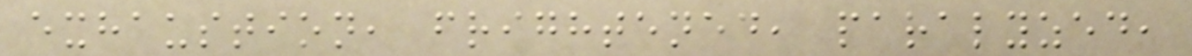exhaustion, frightened, paralyzed,
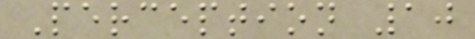Perception 10
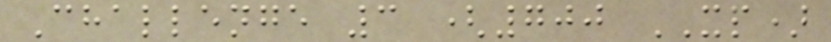Challenge 3 (700 XP)
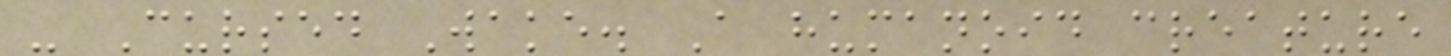- Cursed Wake. A humanoid creature
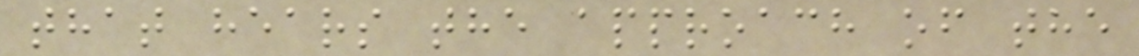that hears the approach of the
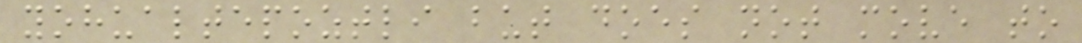yohualtepoztli but does not move to
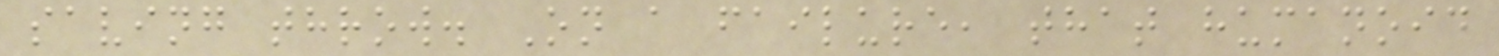saving throw. On a failure, that humanoid
